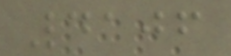4106
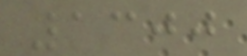1300
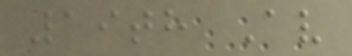19th Av
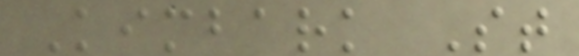Kimbark St
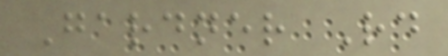Gardner Rd
